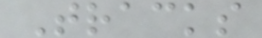Tracks
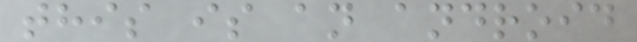this is an android
